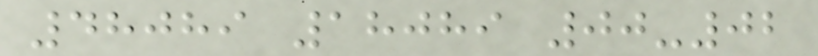48089 18089 00-02
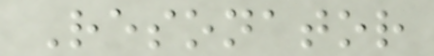Resonator
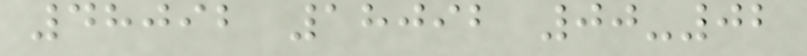48092 18092 00-02
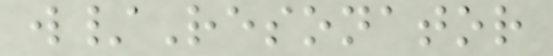w/Resonator
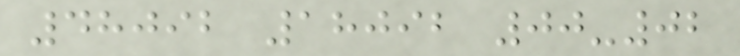48092 18092 00-02
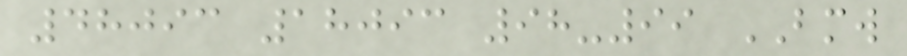48093 18093 98-99 BMW
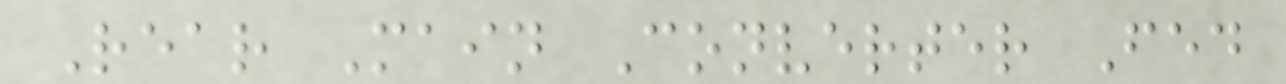Rear Main Converter Fed
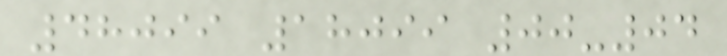48099 18099 00-04
